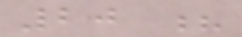20 ?
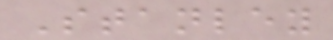Stanley
